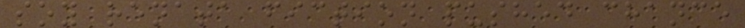soy renata fiction pushed chance
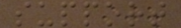support
